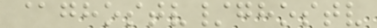@ghostv/ghostv
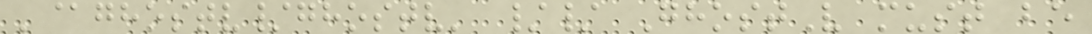'@ghostv/ghostv' // GhostV must be
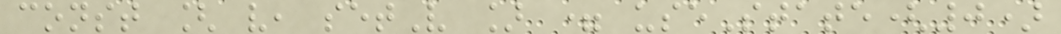const [ v, setV ] = useState(0)
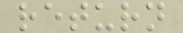return
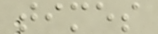times
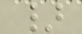}
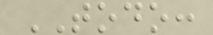TODO:
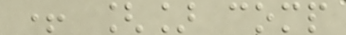+ [] comp
